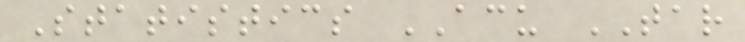Statistics ACU TAR
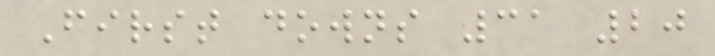First downs 31 20
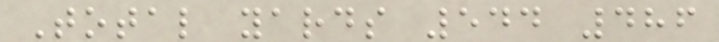Total yards 544 486
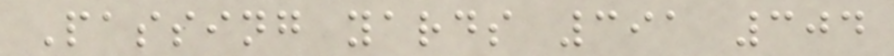Passing yards 391 304
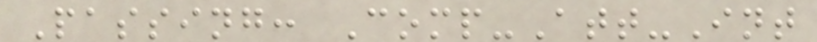Passing: Comp-Att-Int
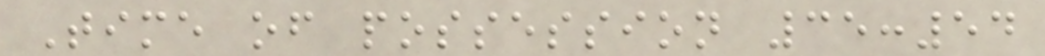Time of possession 35:54
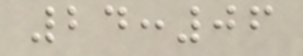24:06
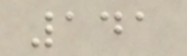141
